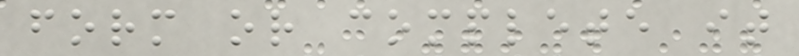form or complete it
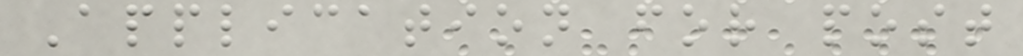Application for post
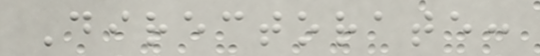Directorate:
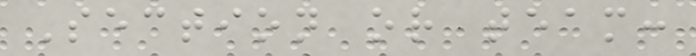Section or team:
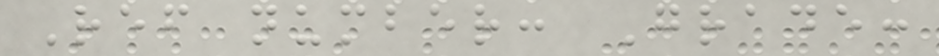Ref number: Grade:
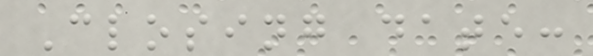Closing date:
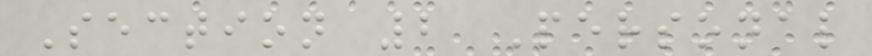Section 2 Personal
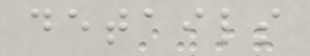details
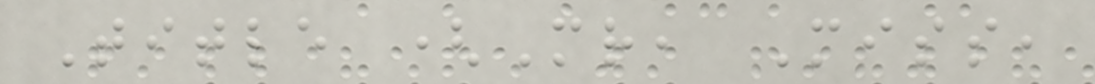Title (Mr, Miss,
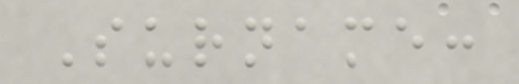Surname:
